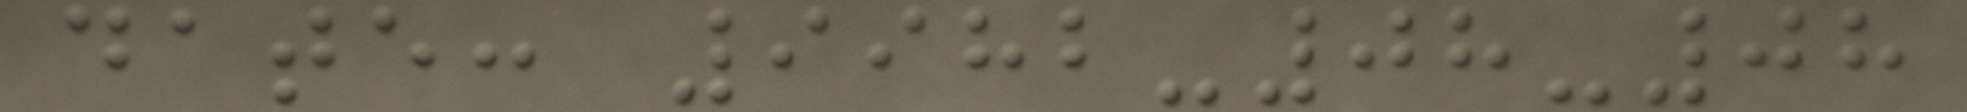date: 9982-08-08
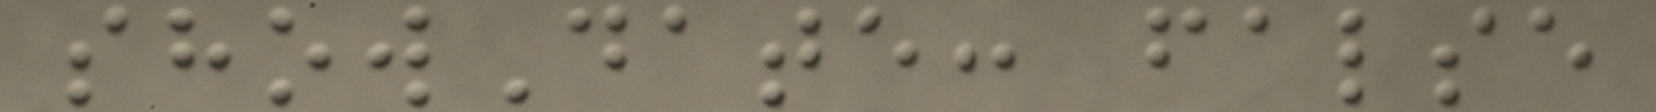showDate: false
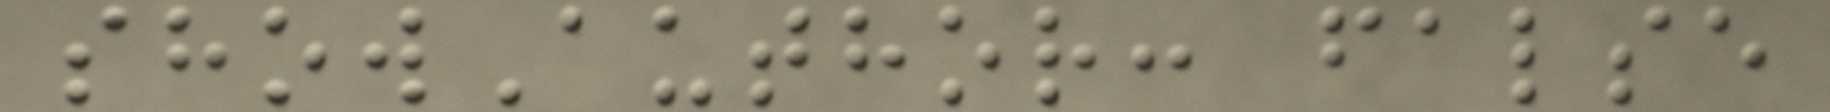showAuthor: false
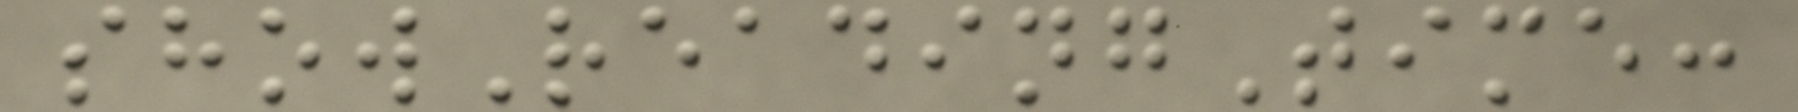showReadingTime:
